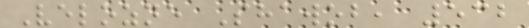Velozne Shawob, 532
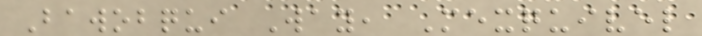Bawobqui Way, Mexquivel
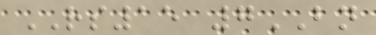RS15 7BN
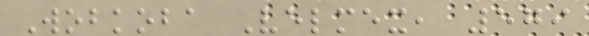Wobkoba Velmex, 579
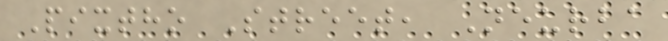Pixtho Street, Neurba
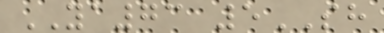YA73 5SH
